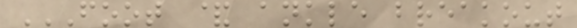FOOT & ANKLE BREAKOUT
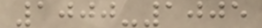1000-1005
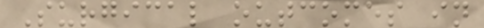Surgical outcomes in
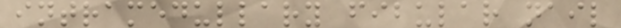intramedullary fibular nail
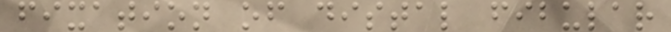fixation of distal fibular
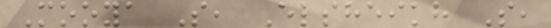Mooya S, Elsheikh S,
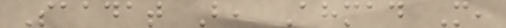Saadat B, Ahmad M,
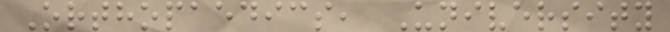Orthopaedics, University
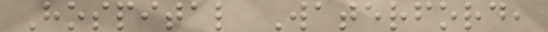Hospital Waterford,
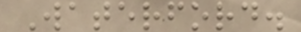Waterford.
